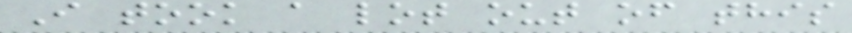I took a lot out of this
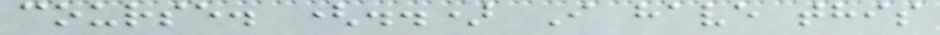course. (..) I have this
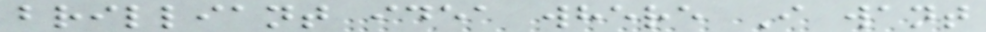brilliant idea where I want
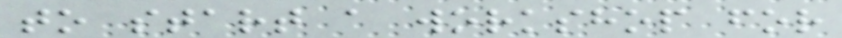to start a workshop for
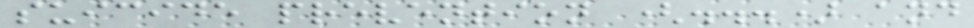suicide prevention (...) and
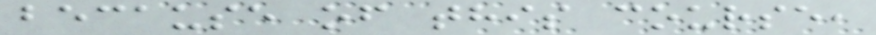because of this course,
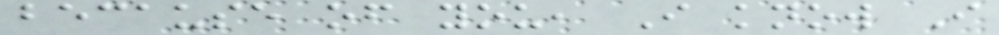because of you, I know I
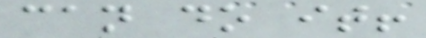can do it!
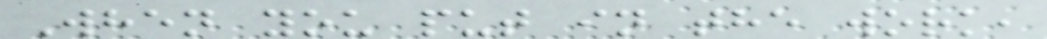When you put in the work,
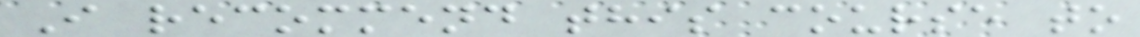I recommend this course to
